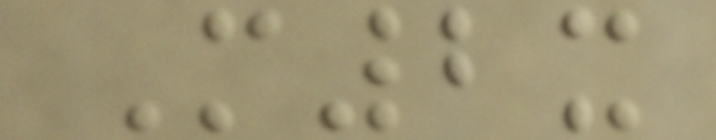M2x
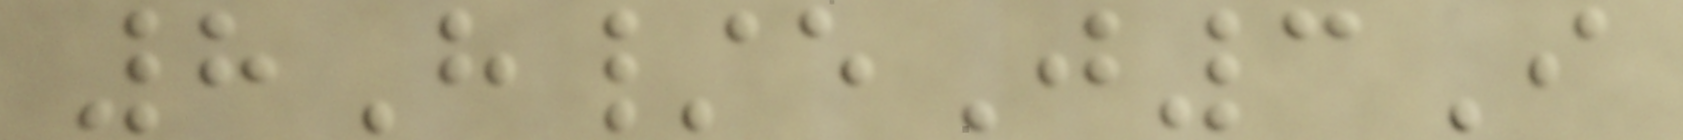8H/eJ3I
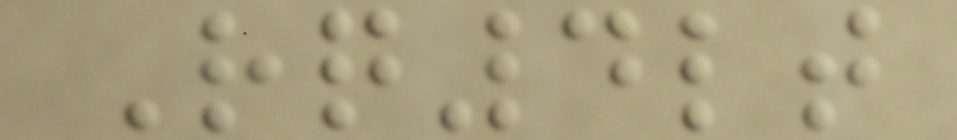Rq4lt
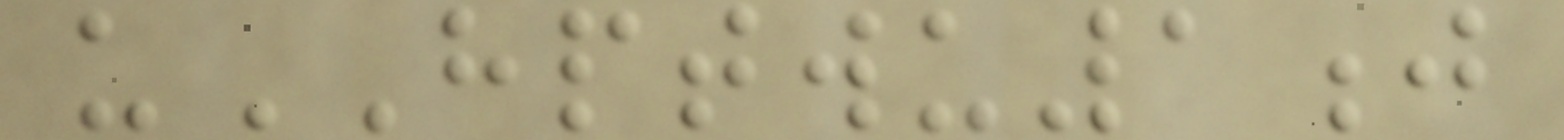uHPTWU1j
